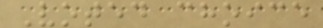Voted choice
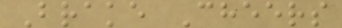Brake Cheers
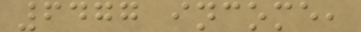6477 income,
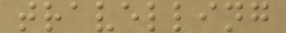travelling
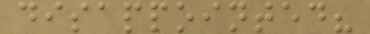disappointed?
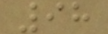98
